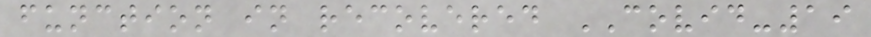function in recovered COVID-19
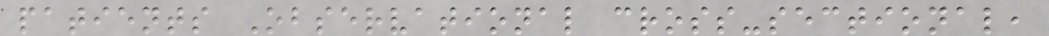patients Observational cross-sectional,
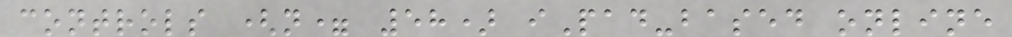controls (n= 58) iPad-based online
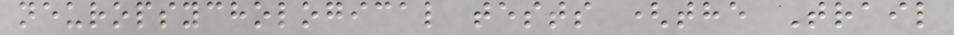neuropsychological tests (the Trail
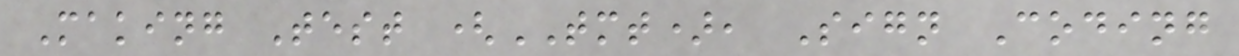Making Test (TMT), Sign Coding
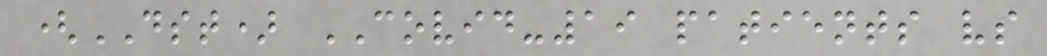(DST) COVID-19 patients vs
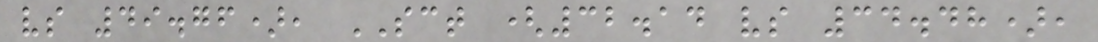vs 49.76), SCT (32.14 vs 34.48),
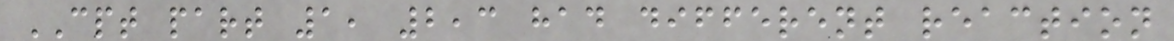CPT part 1, 2,3 had different reaction
